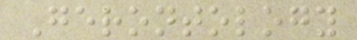Gerontology
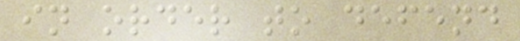in order to defend
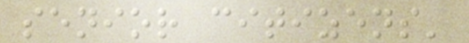senior citizens'
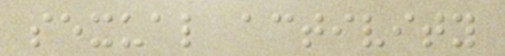sexual activity
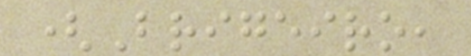(Brigeiro,
